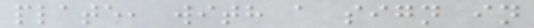plate, with a sign in
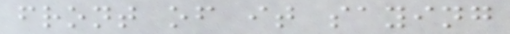front of it saying
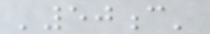'50c'
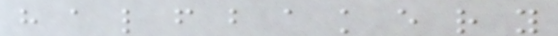h a l f b a k e r y
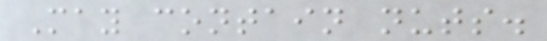May contain nuts.
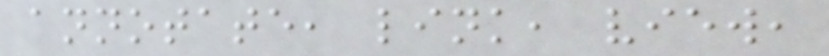annotate, link, view,
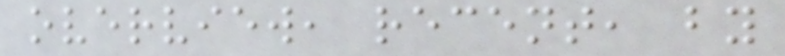overview, recent, by
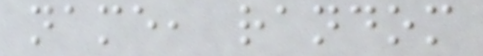name, random
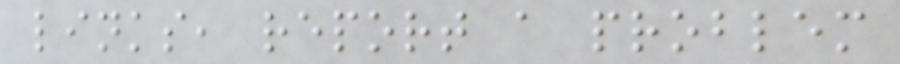links, report a problem
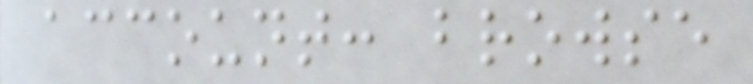account: browse
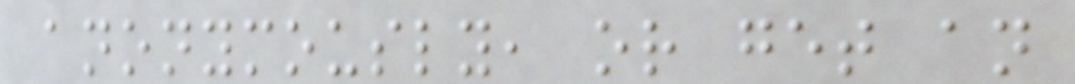anonymously, or get an
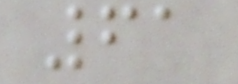61
